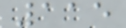115
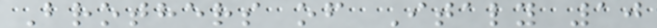Brothers of Italy 10
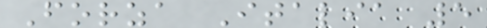Forza Italia 5
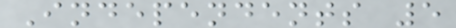Independents 5
